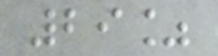29%
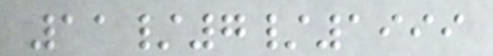11/7/1999
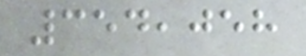354,058
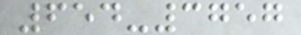654-3757
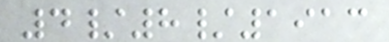4/8/1913
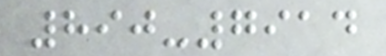890-7914
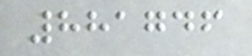881746
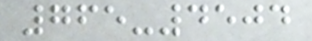765-4504
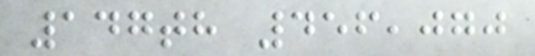147th 456,070
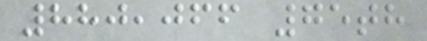880,066 75th
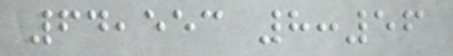64,553 8:56
